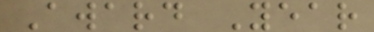Award Year
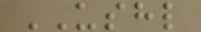USHL
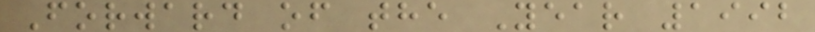Forward of the Year 1992
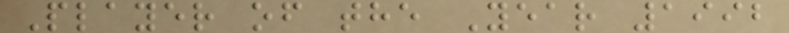Player of the Year 1992
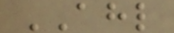AHL
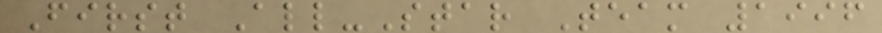First All-Star Team 1996
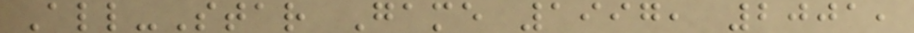All-Star Game 1997, 2001,
